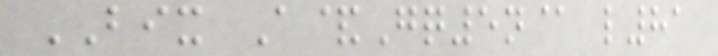BIX A&Gq5n@ l81
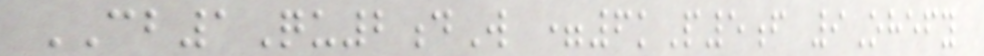CB1Qu2dW =6kP5f 9Ohefy
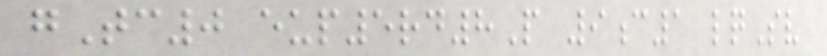gTc0 eup5rd8P 9c1 lqSv
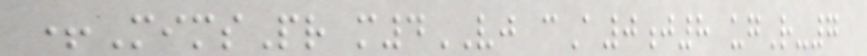+MimsPr m4VJ cA0j8 ugR-7
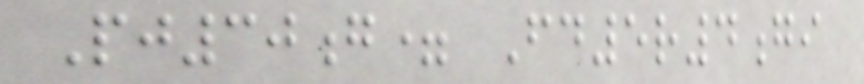Pj30g= Fd5r4gi
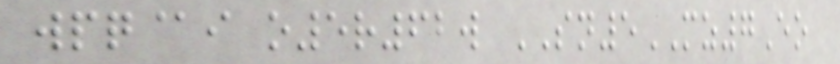wpq@i o5r62w SN5MZ7Eo
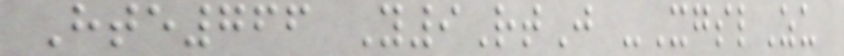Hte766 Y9RtJ -XgslZu
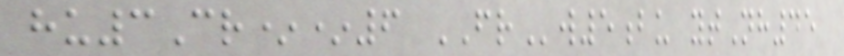hu3Cr**6 FRw5bu ytNh45
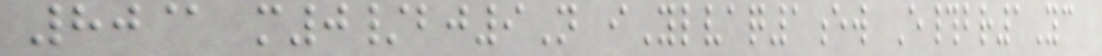80@ m0/bj9N iYlvaq1ew E#br1Yc
